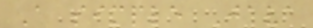A simple Java
